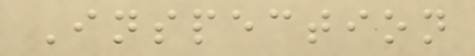Inspection
